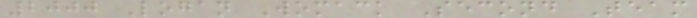2000 Logan Womack Second Team
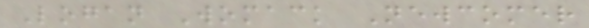Logan Womack Newcomer
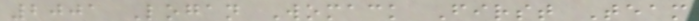2001 Logan Womack First Team
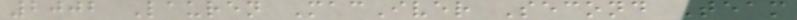2002 Lauren MacIver Second Team
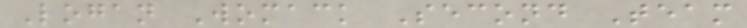Logan Womack Second Team
